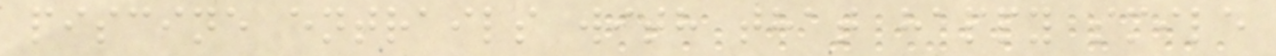piscine entrails with that happy smile
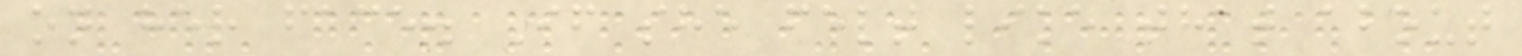on her face. If she felt like that about
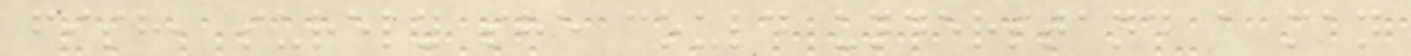fish, surely she could understand a man
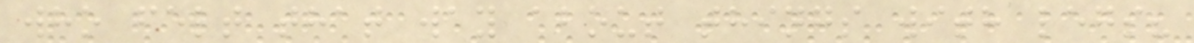who felt that way about things with legs?
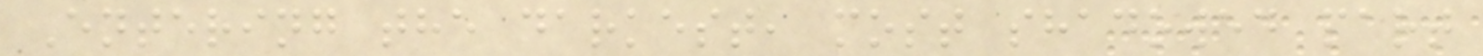Entering the darkest, most shadowed part
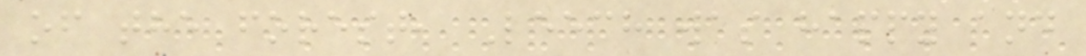of the forest, Leech was happy and
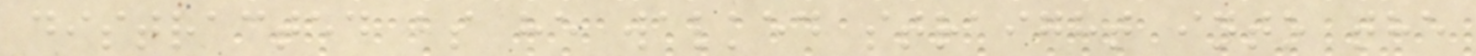distracted as he walked straight into the
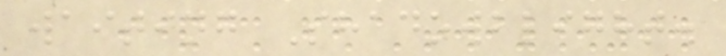waiting Shadowblight.
